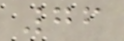76
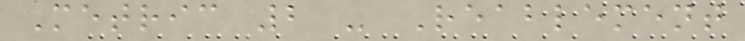Metric 2 - Reablement
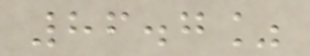86.7%
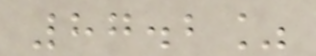87.2%
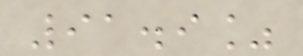91.9%
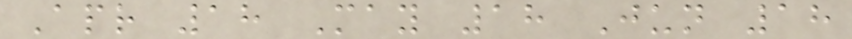Apr 18 May 18 Jun 18
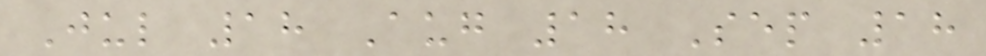Jul 18 Aug 18 Sep 18
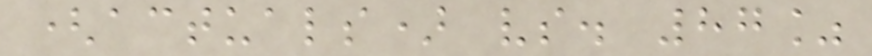(actuals) vs. 87%
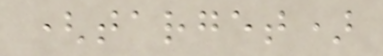(target)
